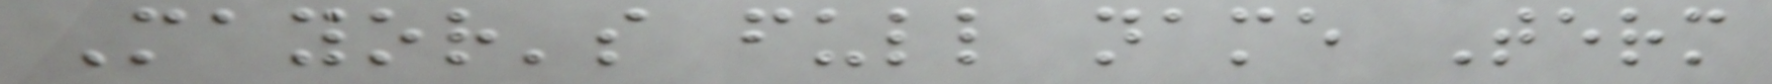Mayor's full name Term
